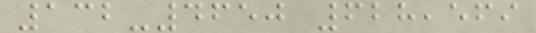132-4650 628,569
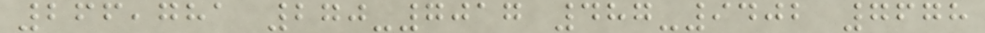266,781 270-7017 487-9402 7678
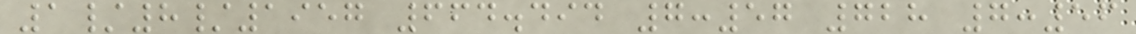1/8/1957 664.494 7:57 728 7:56
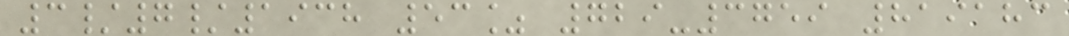3/7/1938 53% 729-3759 819183
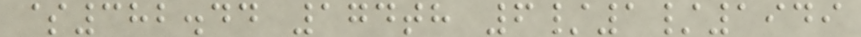$382.44 174th 6/1/1949
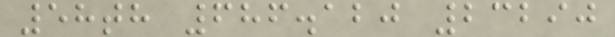58th 686.120 23290
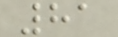81
